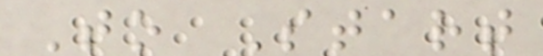To Start
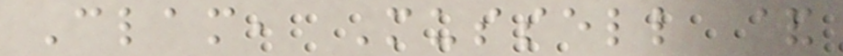Clam, Mussell &
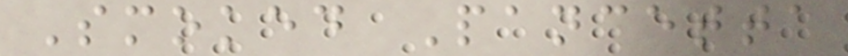Smoked Pancetta
